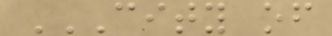CITY OF
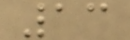13
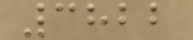3822
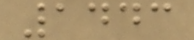1443
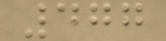477
